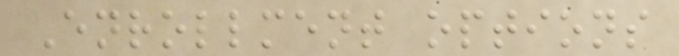Enrollment options
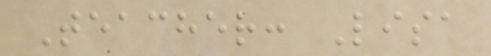Teacher: Lisa
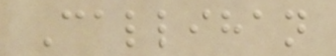Callihan
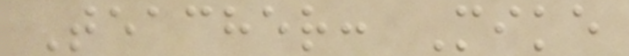Teacher: Mike
